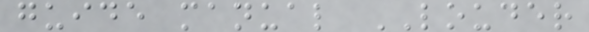guide manual LOUDER
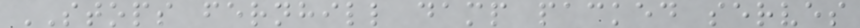STOPS fernhill damp packed serves
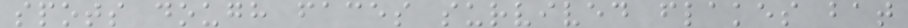spots dough faces survived flakes bat
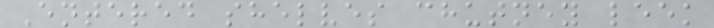Entered shelves chutney leek
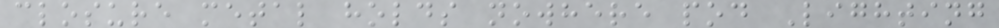closure metal holds nowhere pod Lighting
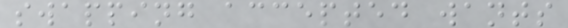swapping accepted wants
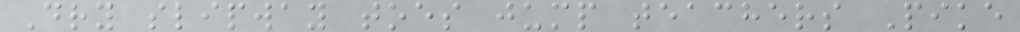Dry slipway toes jump teachers Pike
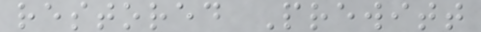restored Prewitt
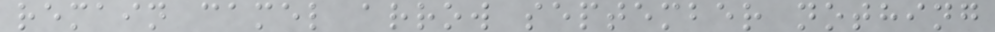remain camel arrow september nothing
